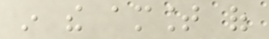in the amount of
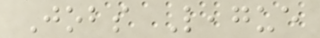Jobs League
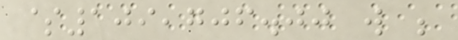$109,706.00 will be
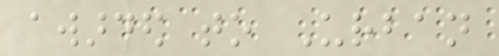awarded to Urban
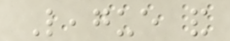League and
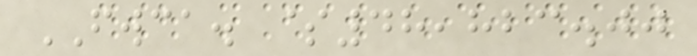FWCA. $48,823.00
